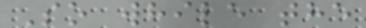So while the
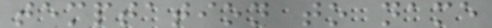temptation to name
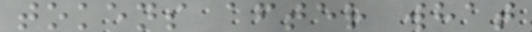tokens after what
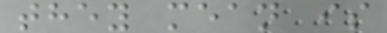they mean is
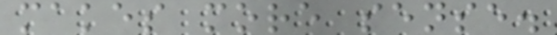makes more sense.
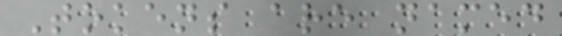Tokens are named
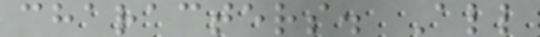characters. All
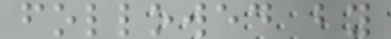followed by
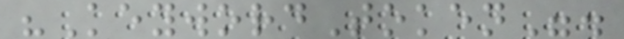"KeywordToken".
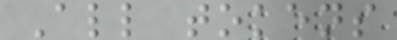All tokens
